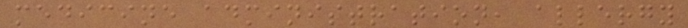medicine administration, allergy
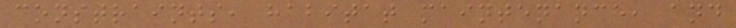constraints, habitat maintenance, and
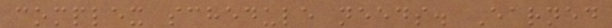complex schedule needs. Earned
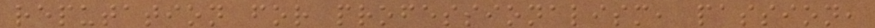reputation for professionalism, passion,
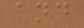and
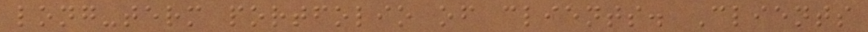long-term portfolio of clients. Clients
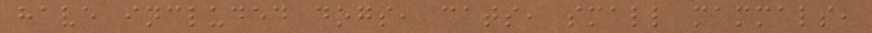have included dogs, cats, small mammals,
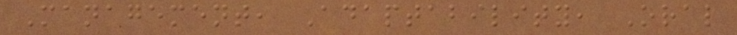Management, Adaptability, Oral
